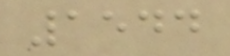1544
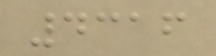4316
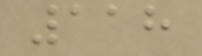118
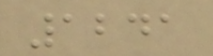1241
